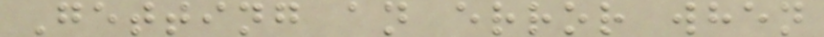Getting an error when
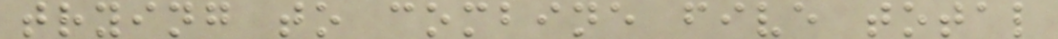trying to combine five total
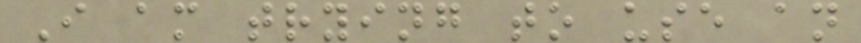I am trying to use an
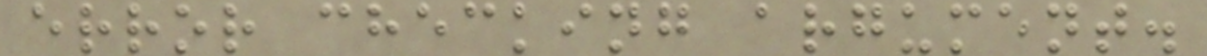error checking argument.
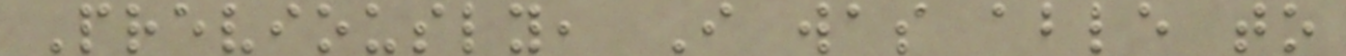Previously, I was able to
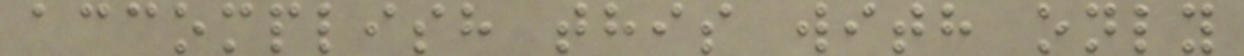accomplish this with only
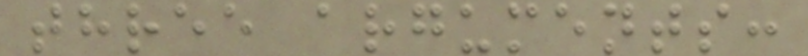three arguments:
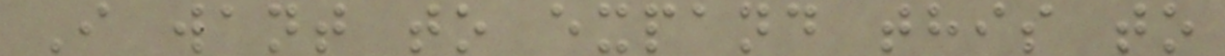I want to expand this to
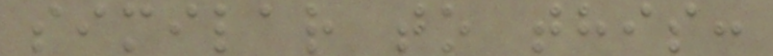similar to this:
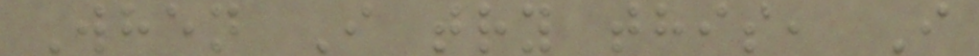When I try this, I
